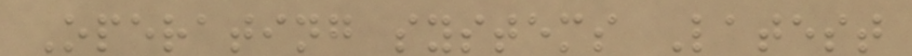Operating systems Latest
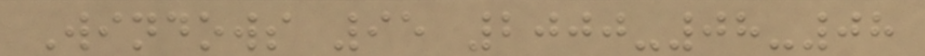Windows 95 2000-08-08
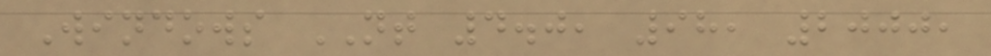Windows NT 4.0, 98, 2000,
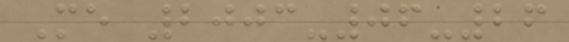Me 2003-06-26
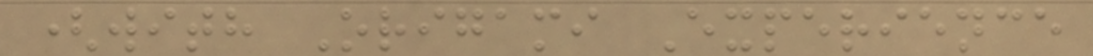(with Origami Experience
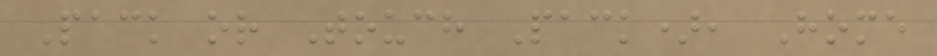Pack or Touch Pack), Home
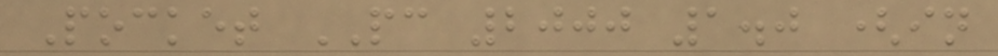Pocket PC 2000 1.0 (in
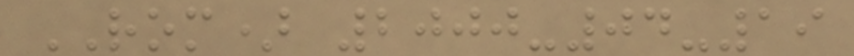ROM) 2000-04-19
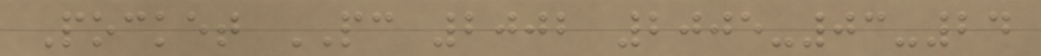Pocket PC 2002 2005-03-24
